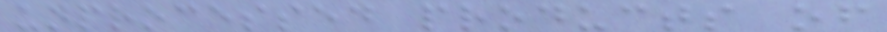unprocessed products of
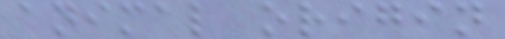animal origin
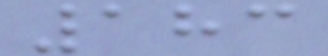183
